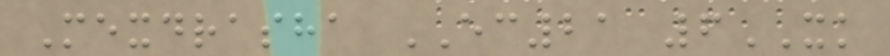Mexdrasha EC21 6XK
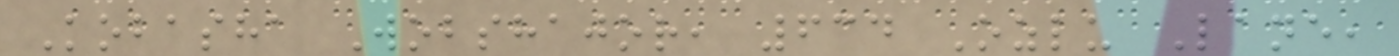Kobasha Wobshajor, 634 Ozlu Lane,
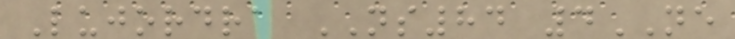Lujordra NS84 4NE
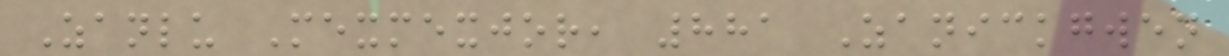Zanlu Mexmexjor, 881 Zanickgwen
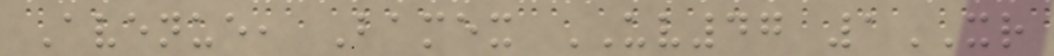Avenue, Bamex UV47 1XR
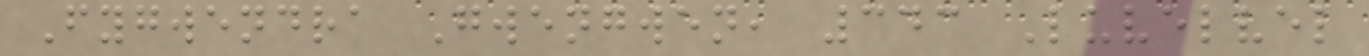Fygwendra Gwengwen, 343 Luvelvel
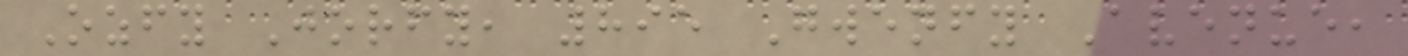Ozfy Jorfy, 895 Gwenfy Avenue,
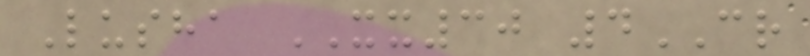Lusha XX30 4CR
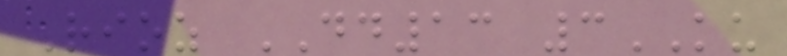Rioz DD13 3KU
